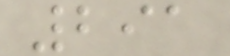291
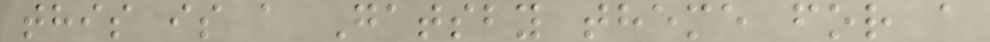this is a Gatsby theme for a
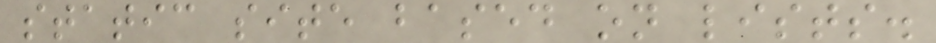static site based on lists.
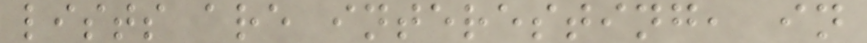lists are interesting, in
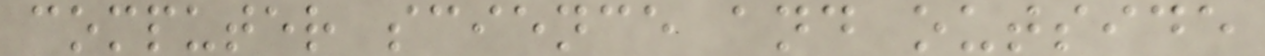computer science and outside
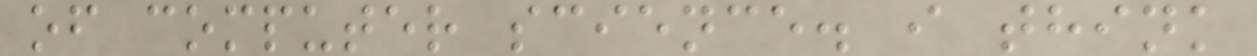of computer science. i think
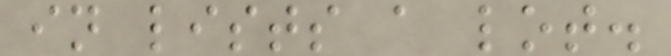in lists a lot.
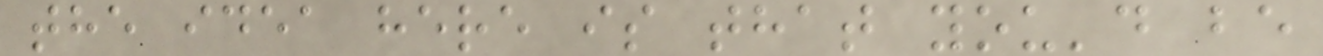the idea here is that you'd be
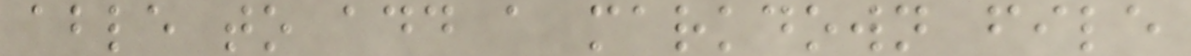able to add a markdown file
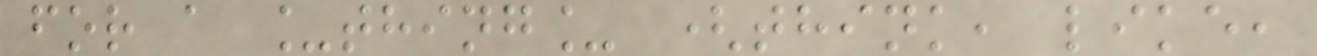for a _thing_ (think, like,
